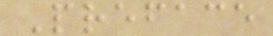Preface
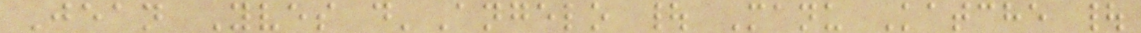Jean Yves d'Angelo | Manu Katche |
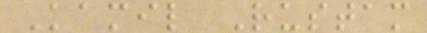Kamil Rustam
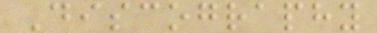Discography
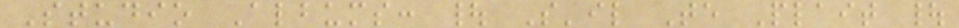Studio Albums: | S'il Te Plait |
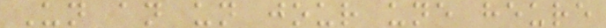Un an un jour une heure
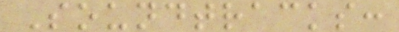Soundtracks:
